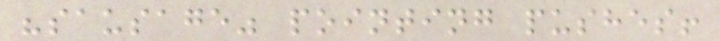"sausage" pointing pushes!
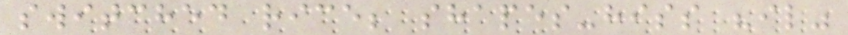switched rice; shapes-hiss "il"
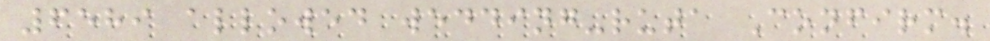6589 allowed wedding-ruta Confirm.
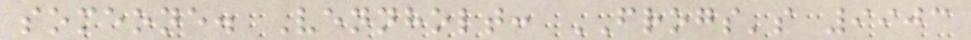someone. Vennholt: FROGS's 9903
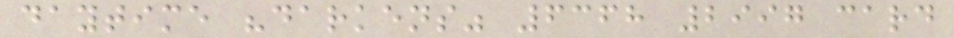daytime "darkens" 6368 2997 card
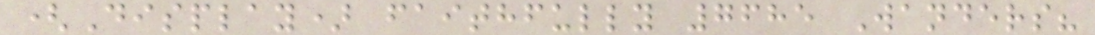(Display) faithfully 7685 Wanders?
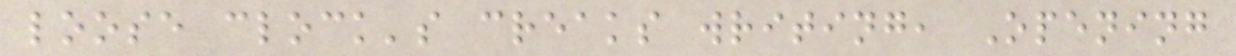loose clock's creaks writing, Opening
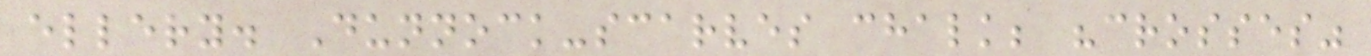ellery. Dunnock-scarves chalk; "crosses"
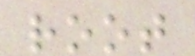root
